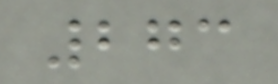273
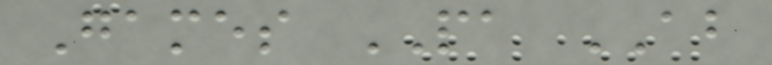Games PA AB
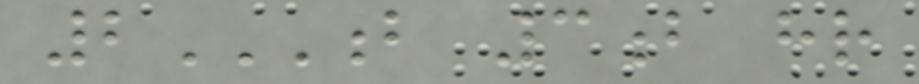2B 3B HR
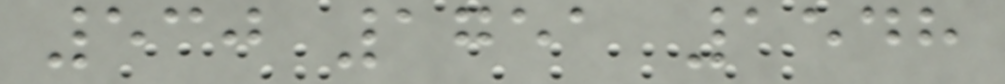530 1751 1548
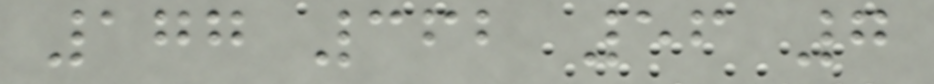177 362 56 7
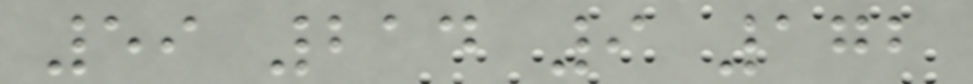59 214 9 172
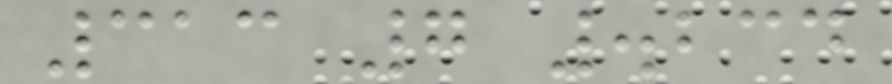313 7 .234
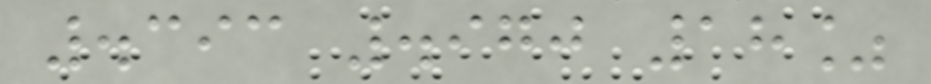.393 .970 18%
